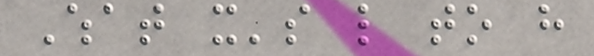What it's like to have
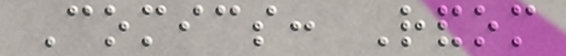Comics: Random
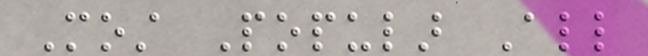Most Popular All
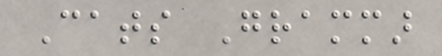Cats Grammar
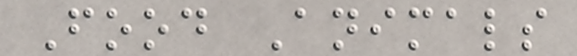Food Animals
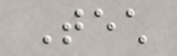Tech
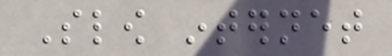Slow internet
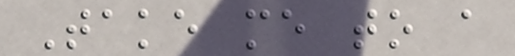Take me to a
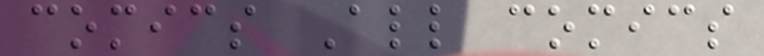comics All comics
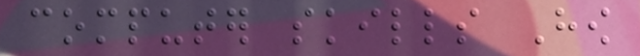computer skills How
